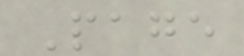Page
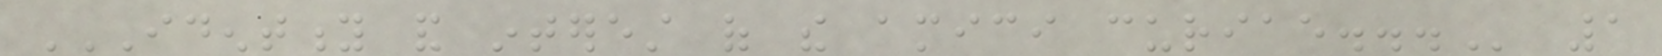IDENTITY AND INTEREST OF THE AMICI CURIAE... 1
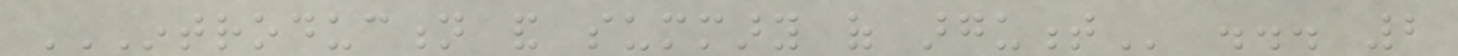INTRODUCTION AND SUMMARY OF ARGUMENT ... 2
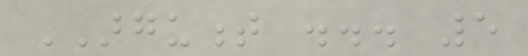ARGUMENT ... 5
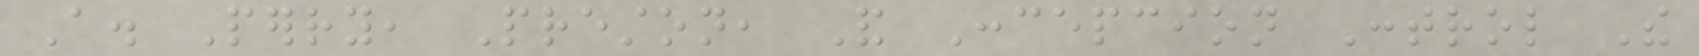A. Perry, Preston, And Concepcion Control The
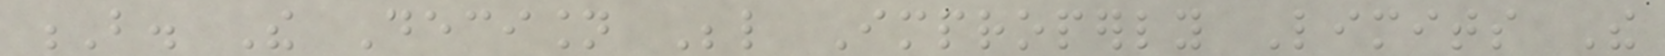B. The Decision Below Improperly Limits The
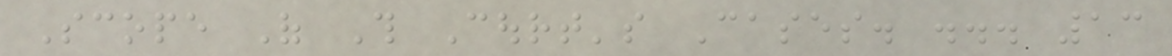Scope Of This Court's Cases. ... 13
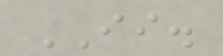II.
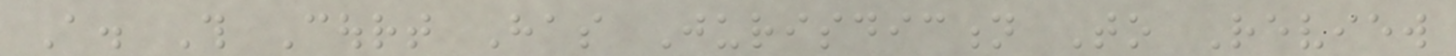A. This Court Has Jurisdiction To Review
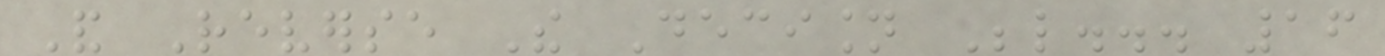And Reverse The Decision Below... 16
